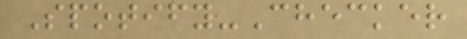Spotify-Checker
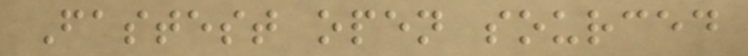Fastest open sourced
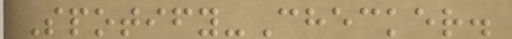Spotify-Checker.
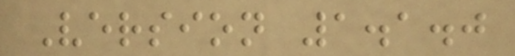Version 1.1.0
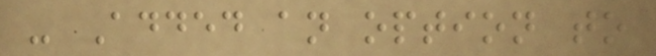- Added an option to
